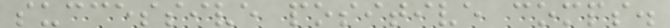successive positive comps.
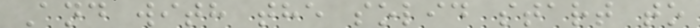And with the solid start to
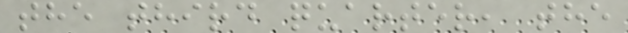the third quarter, the
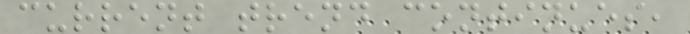current trend continues,
